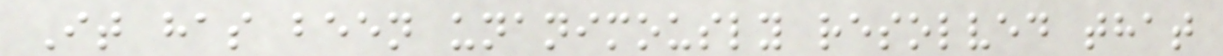It has been unanimously resolved that
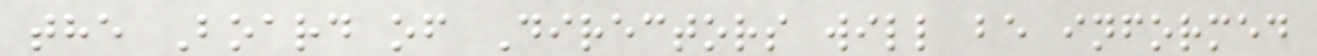the Board of Directors will be informed
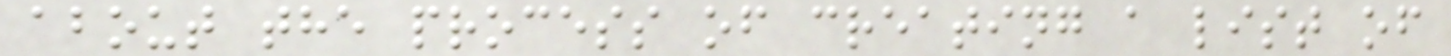about the process of creating a list of
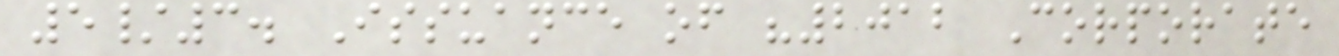5/3. Issuance of "2012 Corporate
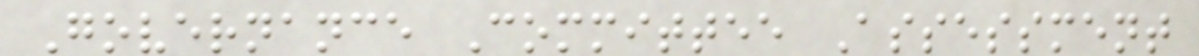Governance Committee Assessment
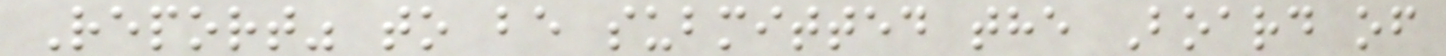Report" to be submitted the Board of
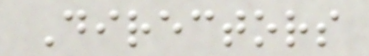Directors
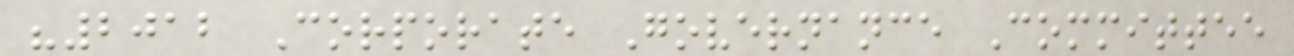"2012 Corporate Governance Committee
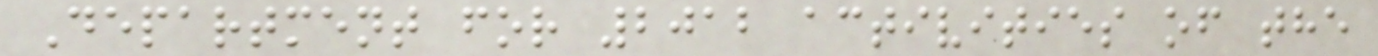Department for 2012 activities of the
